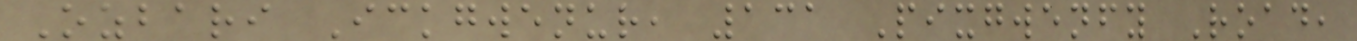Ozbari Ickgwenur, 131 Pixgwenfy Road,
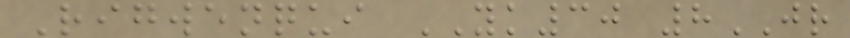Rigwenqui YK30 8JR
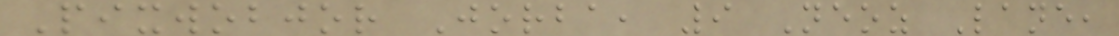Pixwobjor Jorba, 9 Neoz Lane,
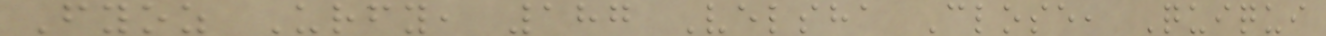Fyoz Urfy, 187 Velsha Close, Quiqui
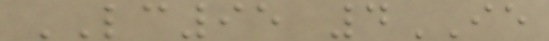LC95 4IE
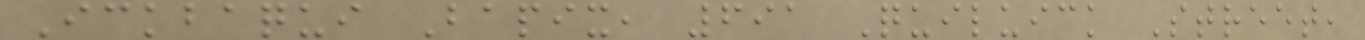Ickbaqui Bapix, 691 Quiluick Street,
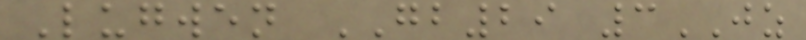Lugwen GB29 3JZ
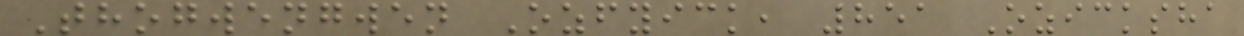Thogwengwen Ozfyick, 851 Ozicksha
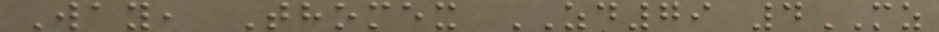Way, Thomex ZD79 4MZ
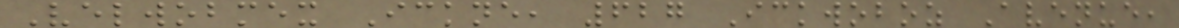Velwobmex Ickne, 627 Ickwoboz Avenue,
